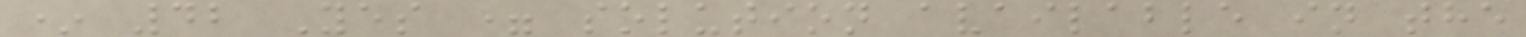* 42 Yes = solution available in the
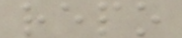repo
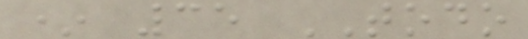* 35 TODO
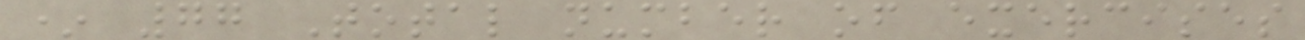* 77 Total number of exercises
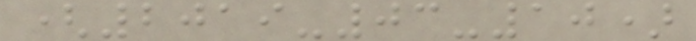(2019-03-10)
